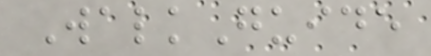WalkGuide
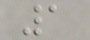1
